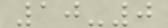10-0
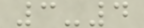3-4
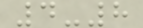4-8
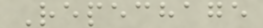Repechage
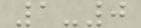1-0
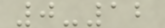0-12
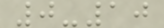0-10
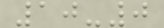10-0
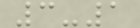3-1
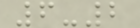6-2
